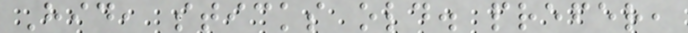Hid, sticks old. prefer,
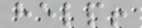help!
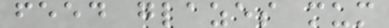feed glazes mum
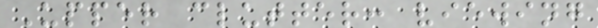Upper clutter: viewing
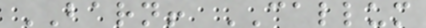BARN! CALLUM
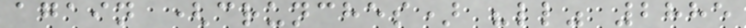again (crunches) "ll" 2885
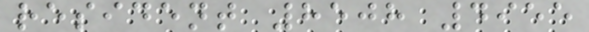resident 8508 4955
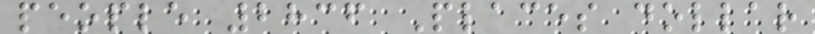people 2836 Places dollar
